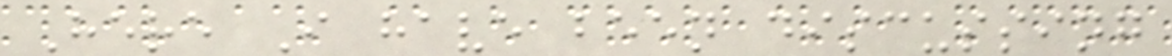Here I have been discussing
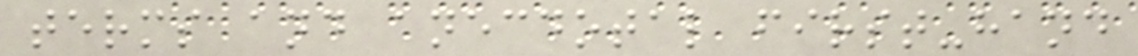terms and anecdotal first-hand
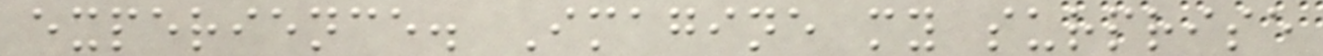experience. Imagine my surprise
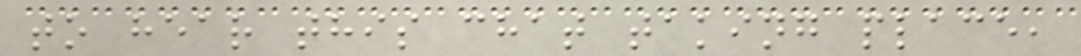to hear this chat taking place,
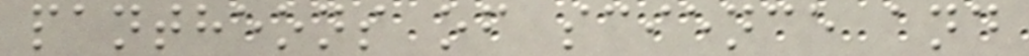pantheons of science and
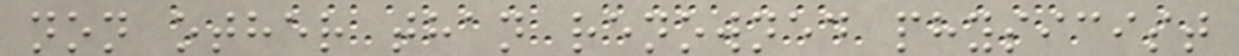non other than renowned physicist
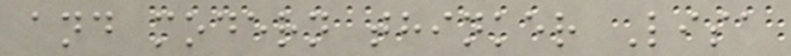and modern thinker Lisa
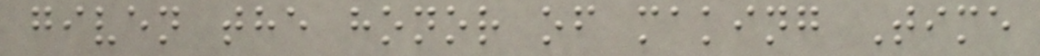given the honor of making Time
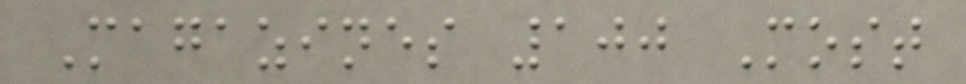Magazines 100 Most
